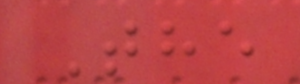The
